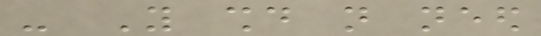- You should not need
